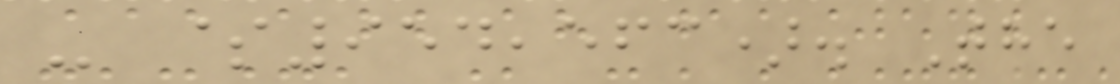- $954,563). The
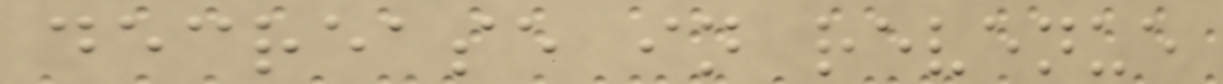decrease in revenue
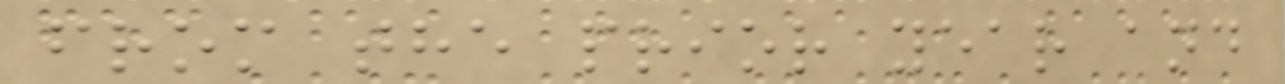from the prior year and
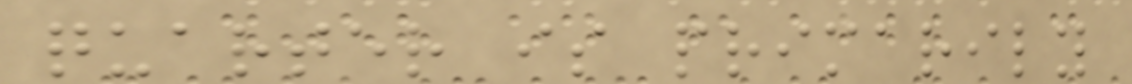quarter is primarily
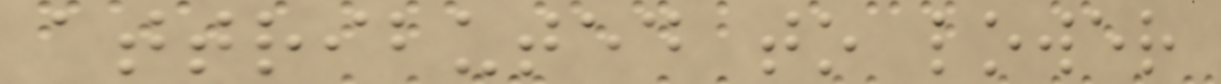attributed to lower
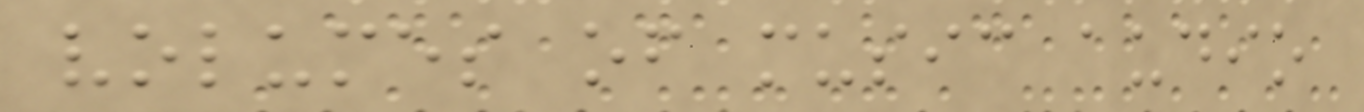volumes of music audio
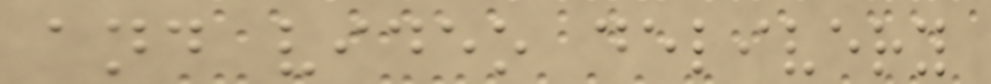and video delivery
